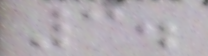3.
